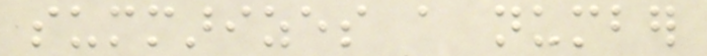summarizes a number
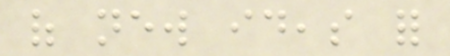of new ideas for
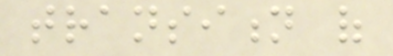transition of
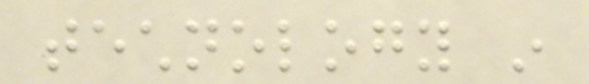technology in
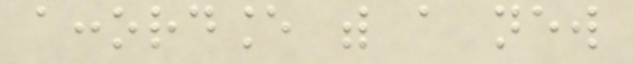accordance with a new
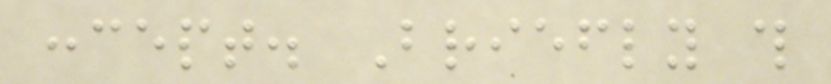concept. Briefly this
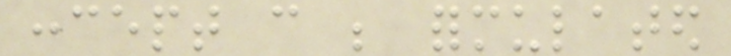concept can be formulated
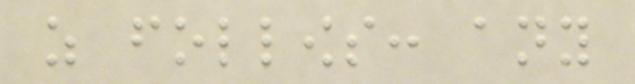as follows: any
